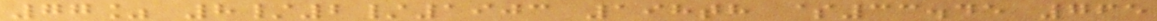77% 8/2/1903 198th $33.45 765
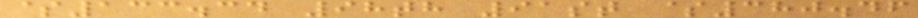$133.34 98th 91st $380.46
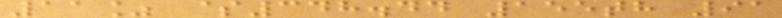11% $348.44 155th 91
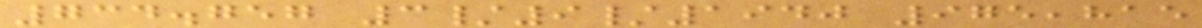734.757 3/9/1940 975,815
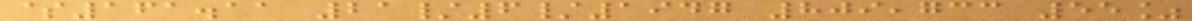$161.11 21/6/1947 809,733 55%
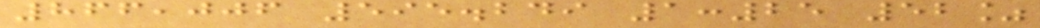866,006 595.249 1:25 52%
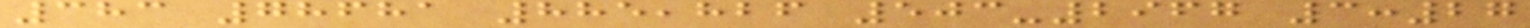383 78681 885,826 503-2967 3:27
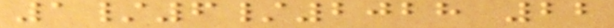1/6/2028 22
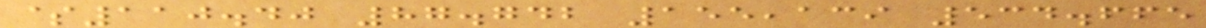$110.40 87.742 155,139 534.665
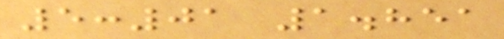5:01 1.851
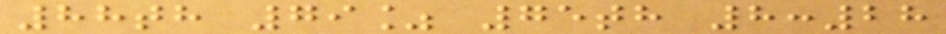88th 79% 75th 8:28
